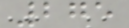275
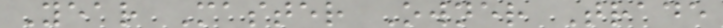Year Master Owner Trade
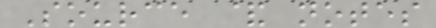Source & notes
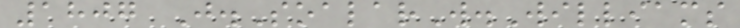1807 J.SoalarW.Williams
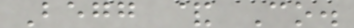Begg & Co.
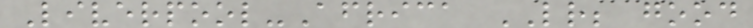Liverpool-Africa LR; good
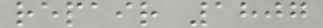repair 1807
